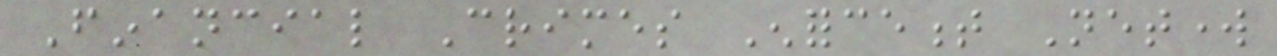Financial Crimes Enforcement Network
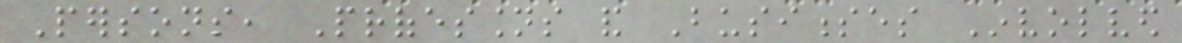Persons, Professions and Businesses Involved
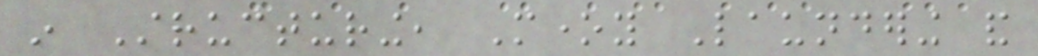in Structuring, Money Laundering and
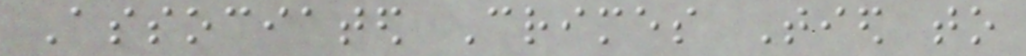Associated Crimes Tied to
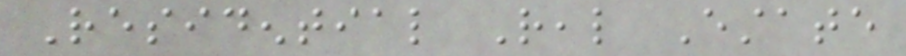Residential Real Estate
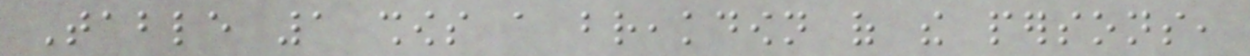Table 1 shows a breakdown of the persons,
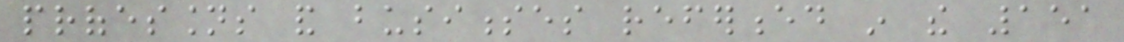professions and businesses referenced in the 151
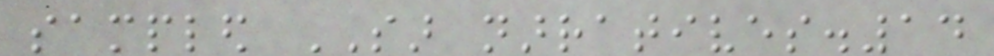sampled SAR narratives.14
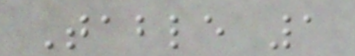Table 1
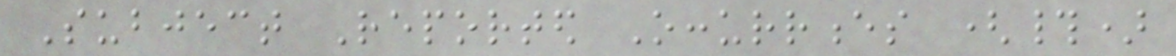Subject Reported Occurrences (#)
